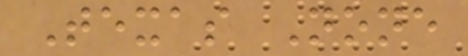Texas None
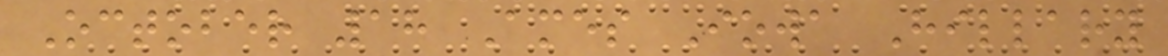October 18 Ames Iowa Hillary
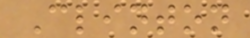Clinton
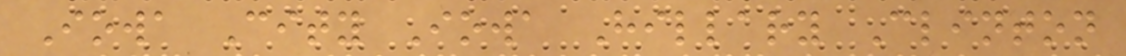Iowa City Iowa Hillary Clinton
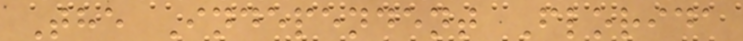The Independent Florida
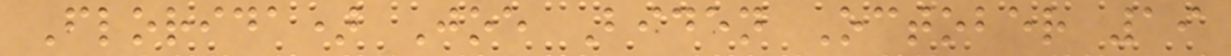Florida) Joe Biden October 19
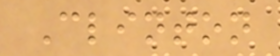Clinton
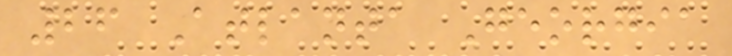26 Atlanta Georgia
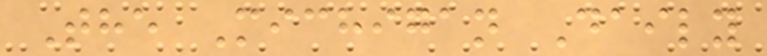The Michigan Daily
